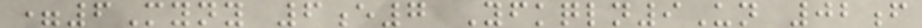=6Myny 6e7 Yfkqln9Un 02f
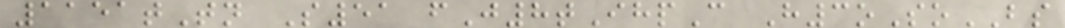1151tTn S51 fJ8tIhpC H3oSoBS
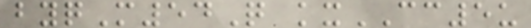byqM54Q kxCC5u
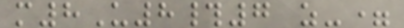m8U8#7 z-=
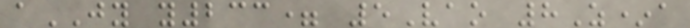aJY y233= 5Vao 8Z*a
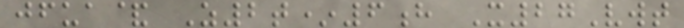jfua& Z2t*6h X27Vwt
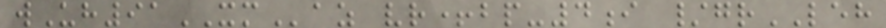wUh91XMaz vr+bp-4i /grLEH
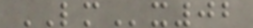LMx02
